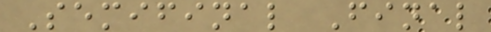Semifinal Final
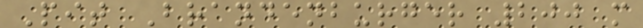Pit Brandenburger 200 m
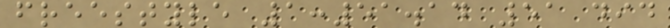freestyle 1:51.14 51 did
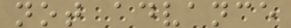not advance
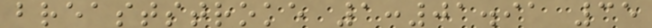breaststroke 1:01.91 35
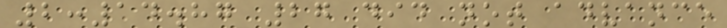2:14.87 27 did not advance
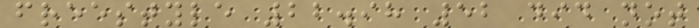freestyle 22.98 52 did not
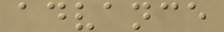advance
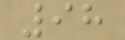98
